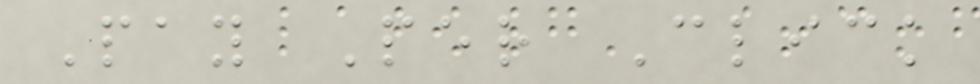Pay Per Click
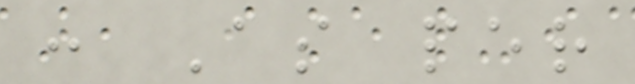: As per
